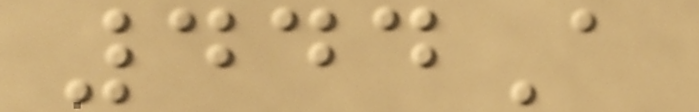444A
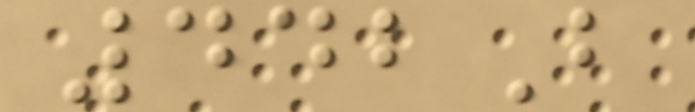442B
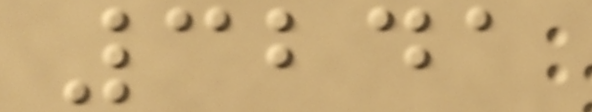3241
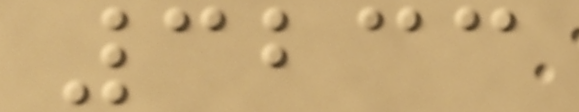3233
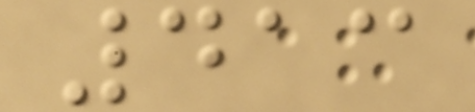413
